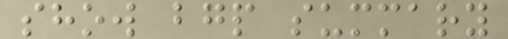show bgp summary
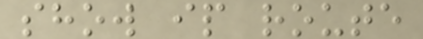show ip route
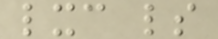lxc ls
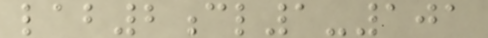lab2cl1-101
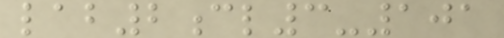lab2cl3-101
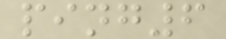ping6
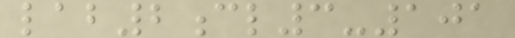lab2cl3-101
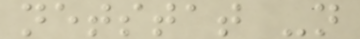netstat -n
